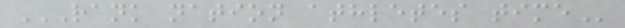RANK NATION ATHLETES TIME
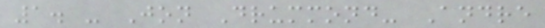1. - Jon Drummond- Andre
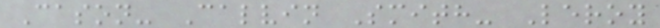Cason- Calvin Smith- Leroy
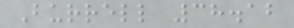Burrell 38.12
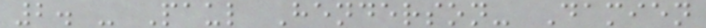2. - Paul Henderson- Damien
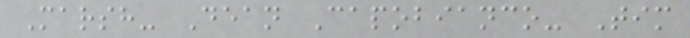Marsh- Dean Capobianco- Tim
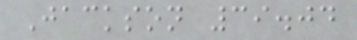Jackson 39.04
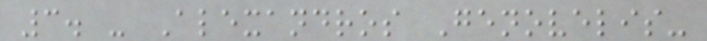3. - Alexandros Genovelis-
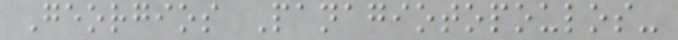Georgios Panagiotopoulos-
